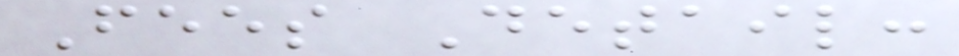Fees Detail:
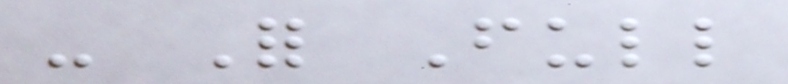- For Full
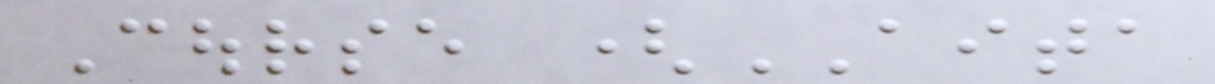Course (AITA
